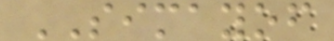SIMAYOF
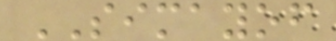SIMAYOF
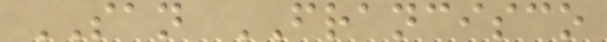SAN FRANCISCO
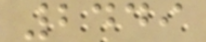2449
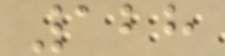128
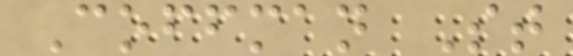Coffman St
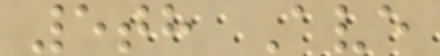5th Ave
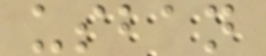usban
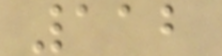112
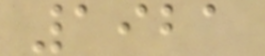1921
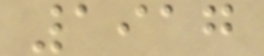1917
